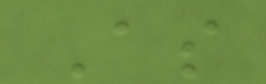As
